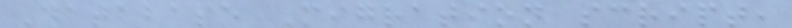Database Migration script,
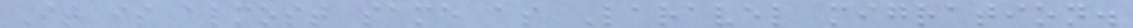It is almost same as Laravel migration.
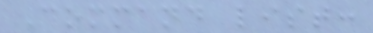Command list:
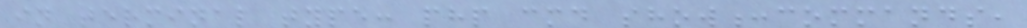in terminal type: php cmd show:commands,
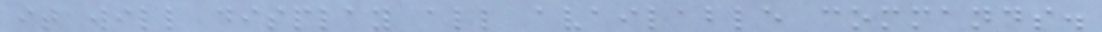it will display all available commands.
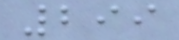299
